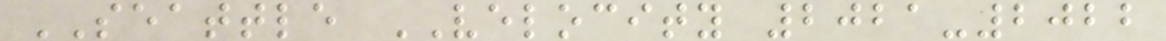SEATTLE VELOCITY 2021-2022
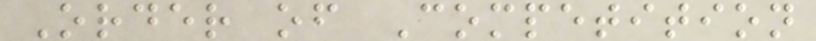Order of Competition
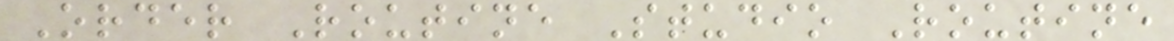Order Routine Studio Routine
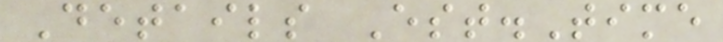Details Est.Time
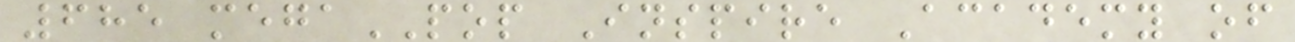685 megaPOP Inspire Academy of
